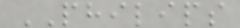PHILIPS
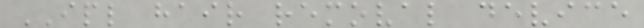IPL hair removal device
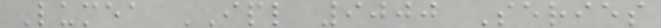Lumea IPL 9000 Series
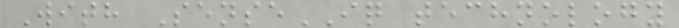With SenseIQ technology
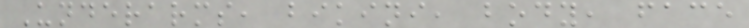Underarms, bikini, body, face
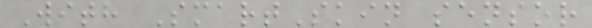With SmartSkin sensor
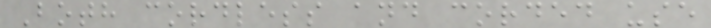Both cordless and corded use
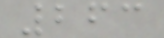263
